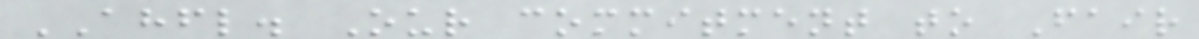AHFL. Our commitment to Fair
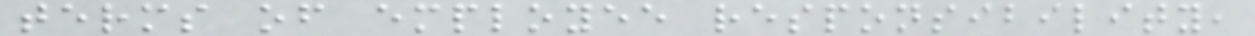terms of employee responsibility,
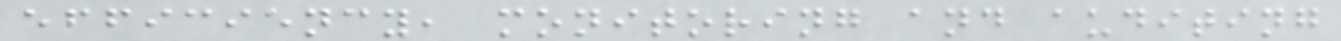efficiency, monitoring and auditing
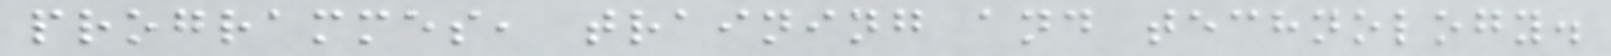programmes, training and technology.
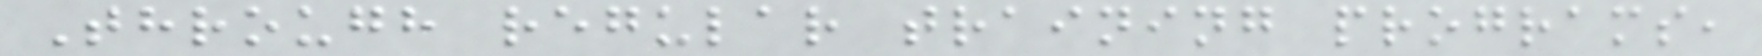Through regular training programs,
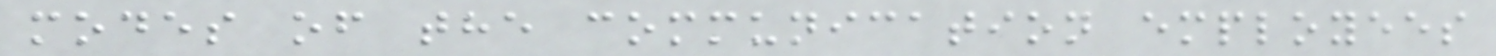modes of the communication employees
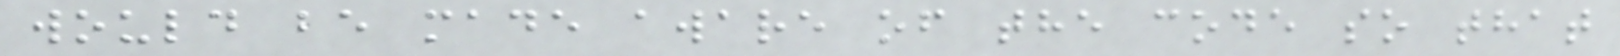would be made aware of the code so that
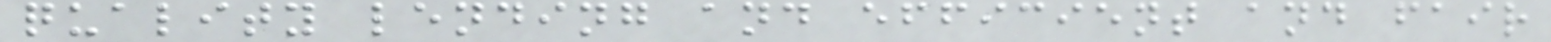quality lending and efficient and fair
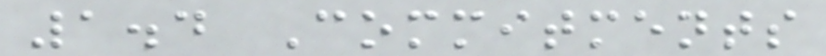1.4 Commitments
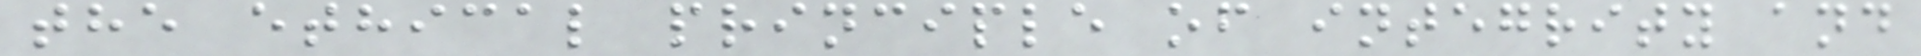the ethical principle of integrity and
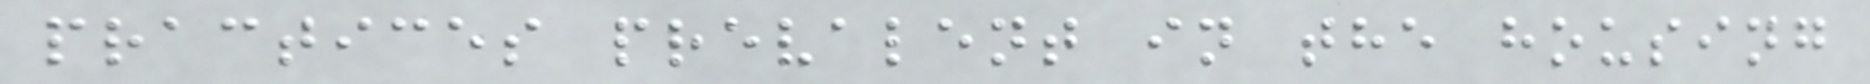practices prevalent in the housing
